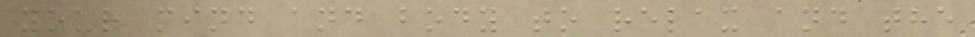your mind and body to relax and the
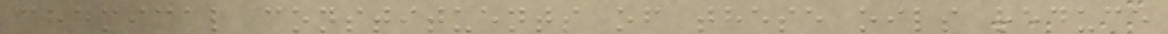chemical constituents of these oils reduce
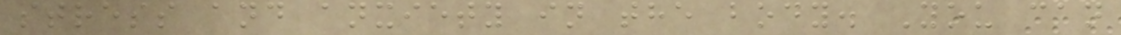stress and anxiety in the body. You can
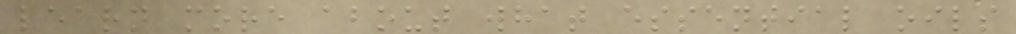learn more about what essential oils
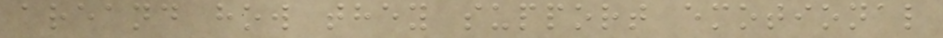areand how they support emotional
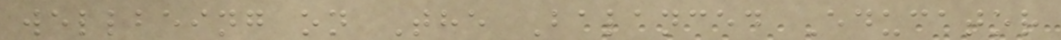wellbeing on The Balanced Educator
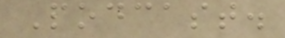Podcast.
